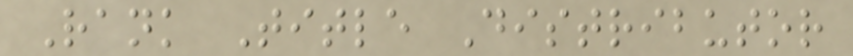Rank Title Distributor
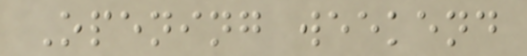Opening weekend
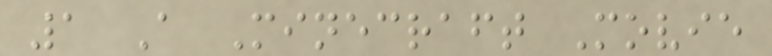1 A Minecraft Movie
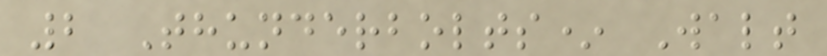2 Thunderbolts* Walt
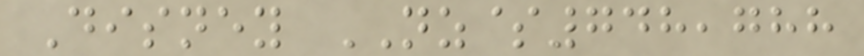Disney NZ$748,788
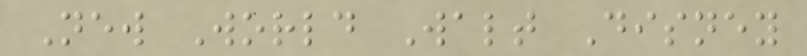New World Walt Disney
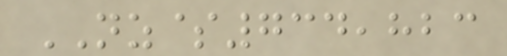NZ$734,823
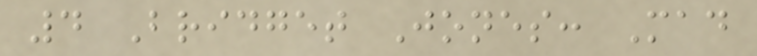4 Bridget Jones: Mad
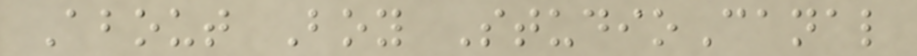About Boy StudioCanal
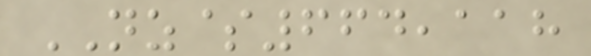NZ$664,118
